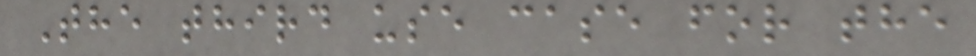The third use case for the
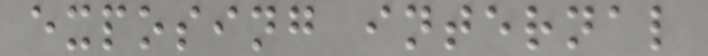exposing internal
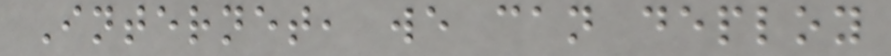Internet, we can deploy
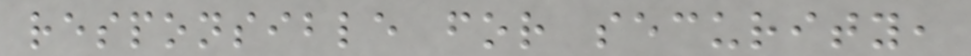responsible for security,
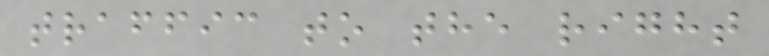traffic to the right
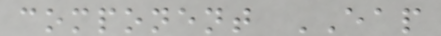component EAP
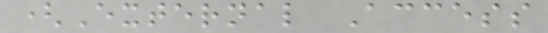(External Access
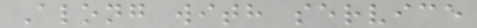Along with service
